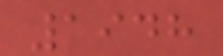1948
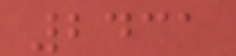2431
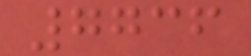7736
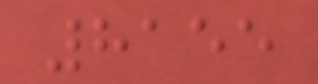8155
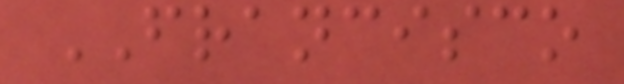FRANCISCO
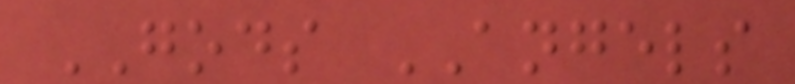GODS ANGELS
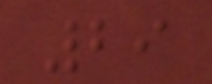29
